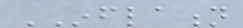INFLATION
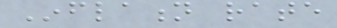Inflation rate
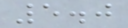5.0
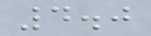4.0
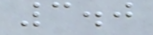3.0
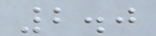2.0
